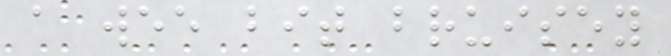a wee bit bruisey
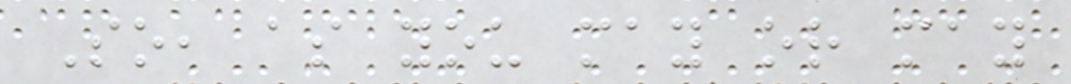So, as you may or may
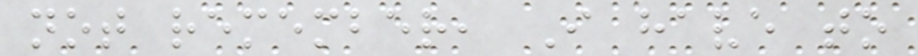not remember, I have to
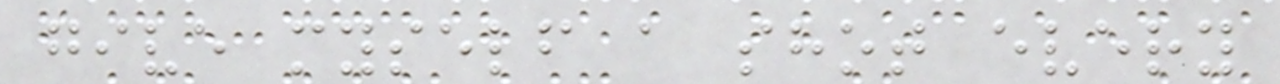give myself a shot every
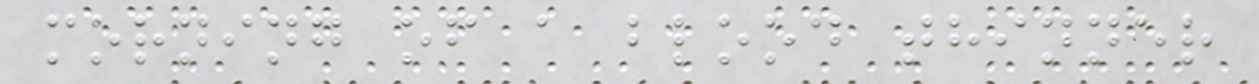morning of a blood thinner
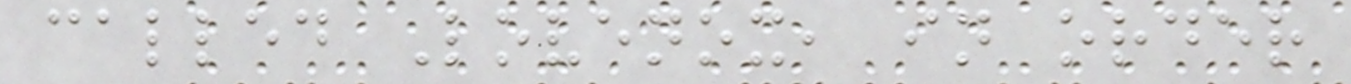called Lovenox, in order
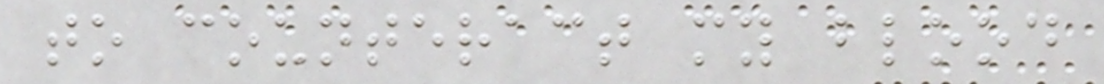to counteract my blood
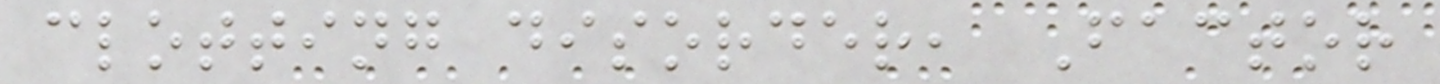clotting disorder, Factor
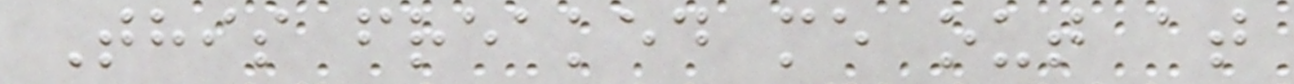This freaked me out at
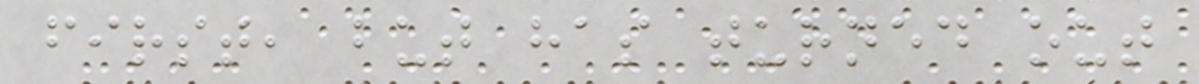first, but has turned out
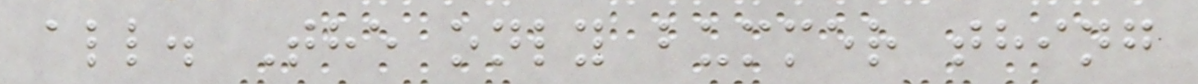all. The only bummer thing
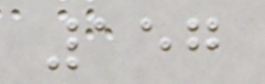157
